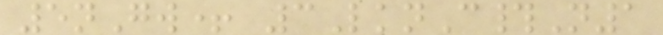5nGw+ 3LknC#N1
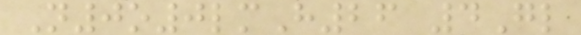N0o0lmH26 4Gl
